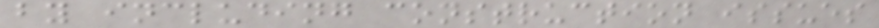by including construction issues
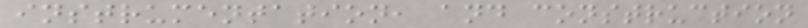instrumentation, and construction
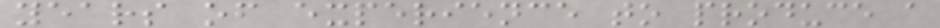years of experience to produce a
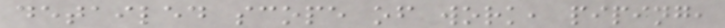detailed scope of work, piping,
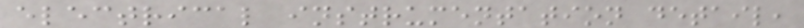electrical instrumentation detail,
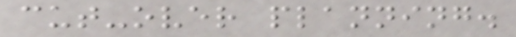cut-over planning.
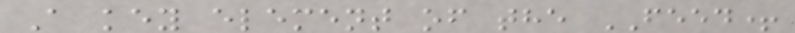A key element of the FEED+
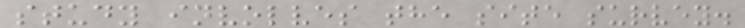study involves the site survey.
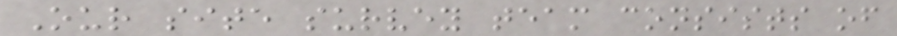Our site survey team consists of
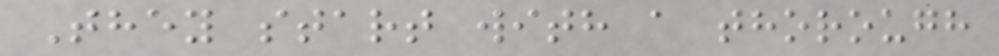They start with a thorough
